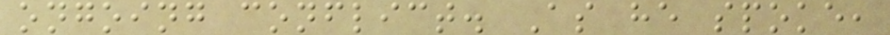ongoing conflict. As he spoke,
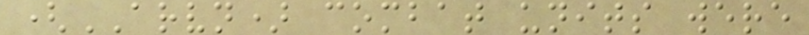(ARVN) combat units were
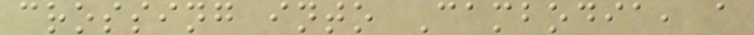crossing into Cambodia, a
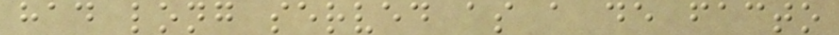had long served as a de facto
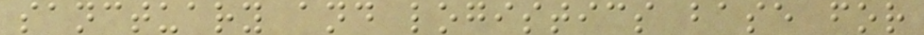sanctuary and logistics base for
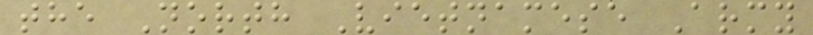the North Vietnamese Army
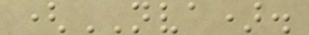(NVA).
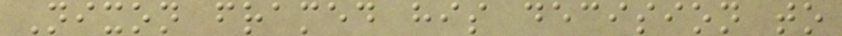Nixon framed his decision to
